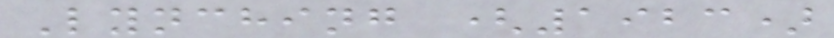Lynching (1923)
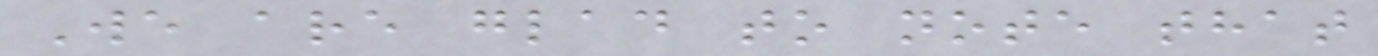We are glad to note that
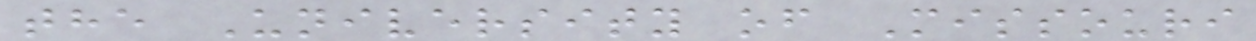the University of Missouri
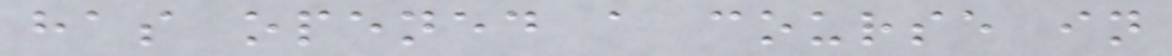has opened a course in
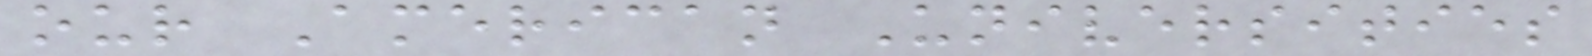our American Universities
